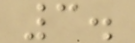3.
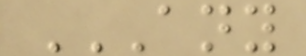ANY
